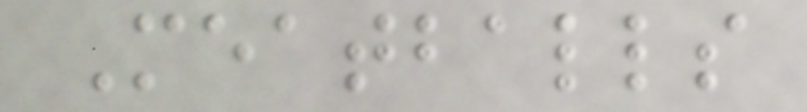Meatballs
